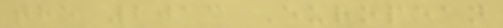the 2013 European
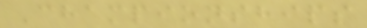Championships
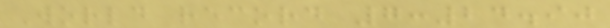World record 7:24.90
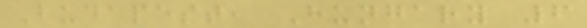Budapest, Hungary 6
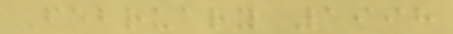February 1998
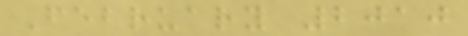February 2010
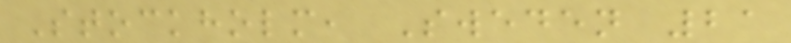Stockholm, Sweden 21
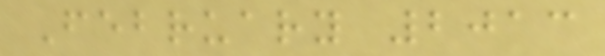February 2013
